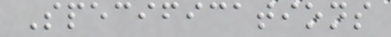Specifications
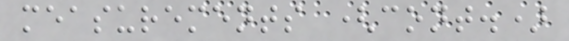measurements (cont.)
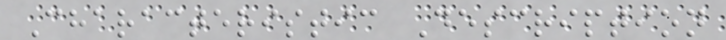Characteristic Description
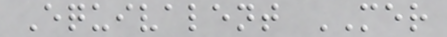Equivalent MER
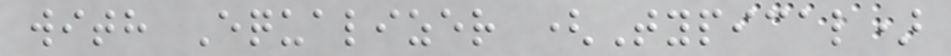with Equalizer (Typical)
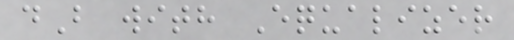dB with Equalizer
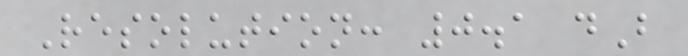Resolution: 0.1 dB
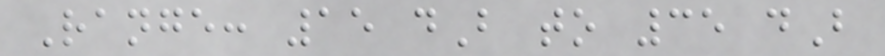Range: 15 dB to 35 dB
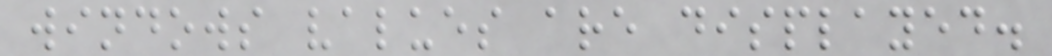windows values are displayed.
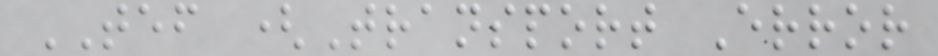TEF (Transport Error
